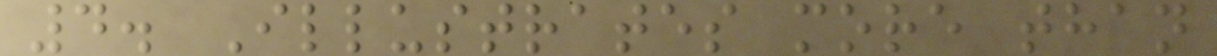4. Illustrates more than
